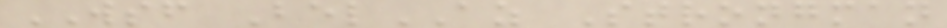WSF BelAZ Strongman
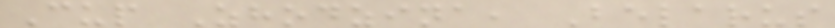Cup Zhodzina, Belarus
